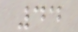44
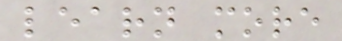learn more
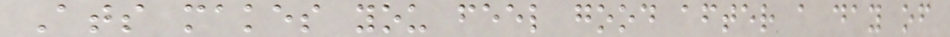Ats makes you feel good after a day of
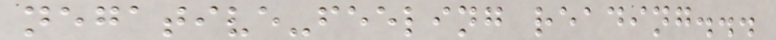negative-feeling reading...
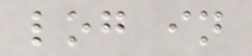log in
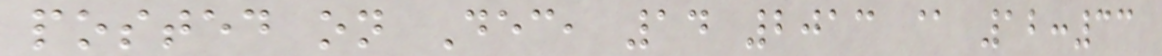posted on Dec, 14 2013 @ 12:33
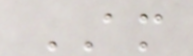AM
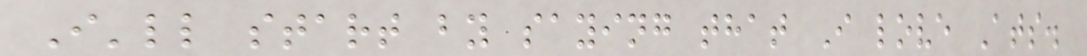I'll start by saying that I love Ats.
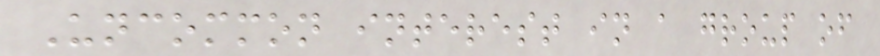Uncommon interest in a group of
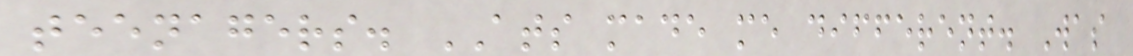teenagers. ATS made me different. Was
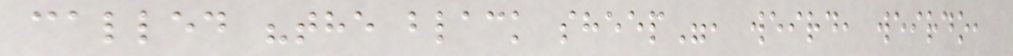called "the black sheep", weird, weirdo,
